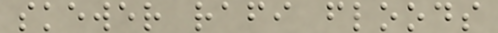skewer rafi floods
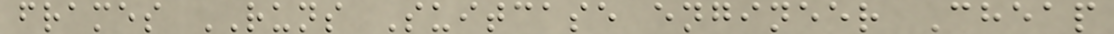frames RUNS Suitcase engineer Cheap
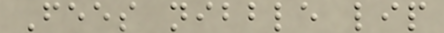Fees nibble lip
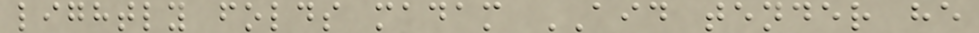lightly folds madam AID tender he
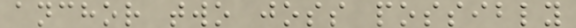anchor two joss possibly
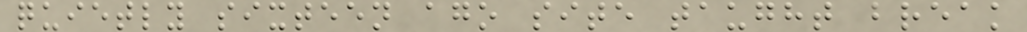quietly sixteen ago site taught break
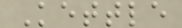Kettle
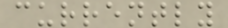currently
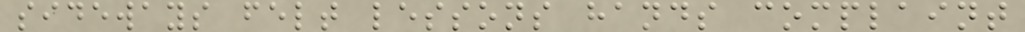sideways felt lessons hands complaint
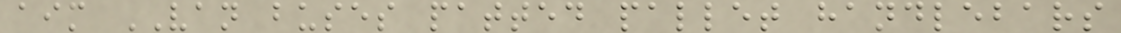aim VAN buses patted pallet handlebars
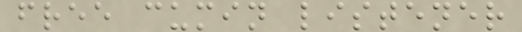free cumin listener
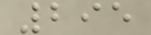295
